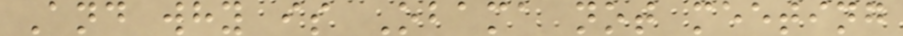And why is Obama not meeting
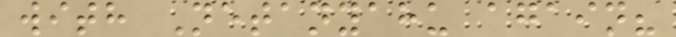with Netanyahu again?
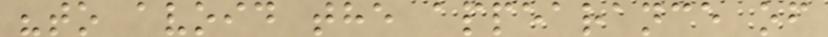"to avoid the appearance of
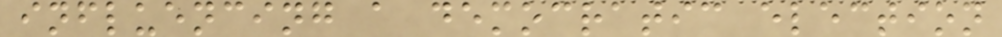influencing a democratic election
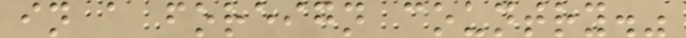in a foreign country."
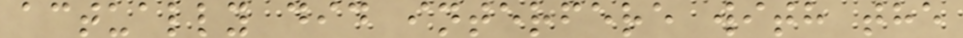actually did interfere with the
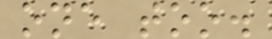one too.
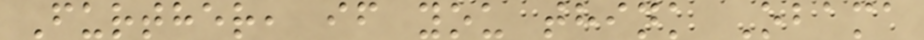Further, if you think Obama
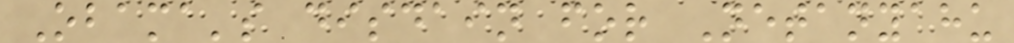Obama's disdain for Netanyahu
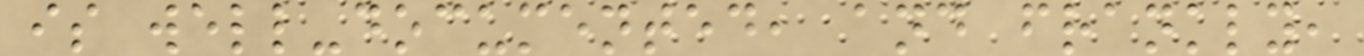is well-documented, and frankly,
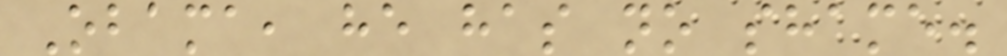Obama, he has no shame.
